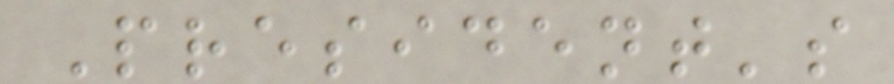President's
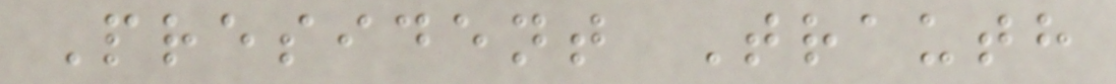President Trauth
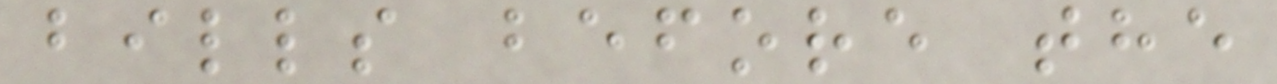bills before the
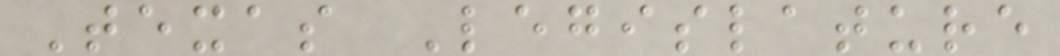Texas Legislature
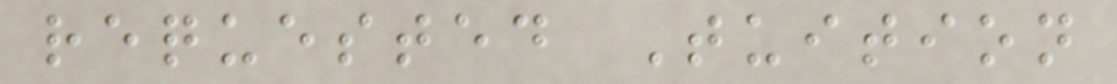requested Tuition
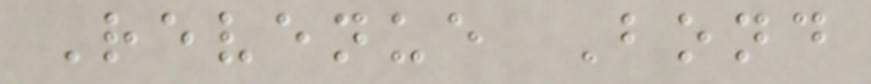Revenue Bond
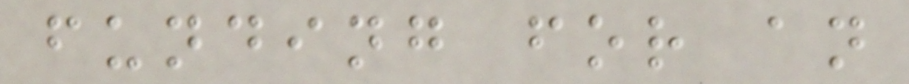funding for an
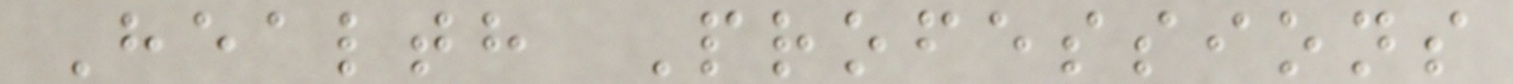Health Professions
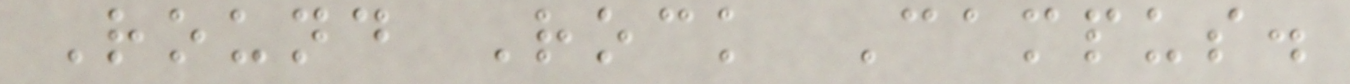Round Rock Campus.
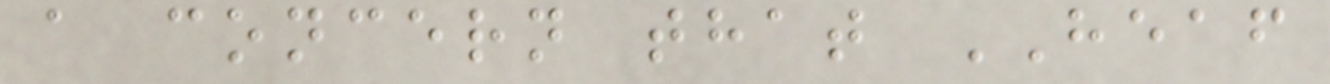a concern that HEAF
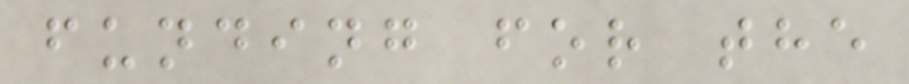funding for the
